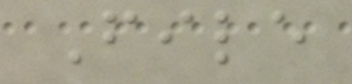File
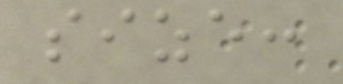size:
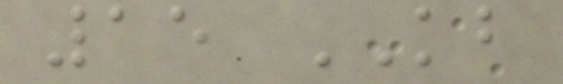15 KB
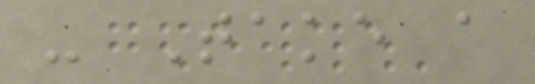- Take a
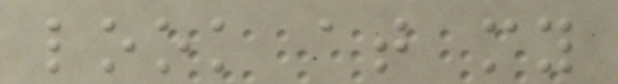look at my
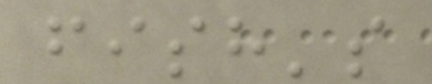fish's
